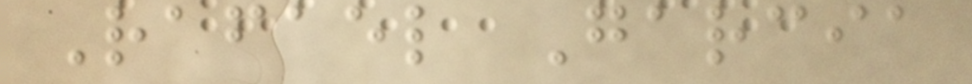Rafael Garcia
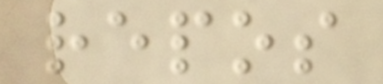repos
